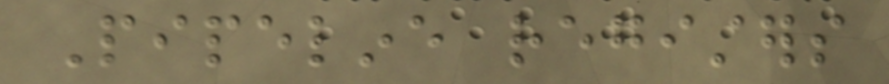Pipeline registers
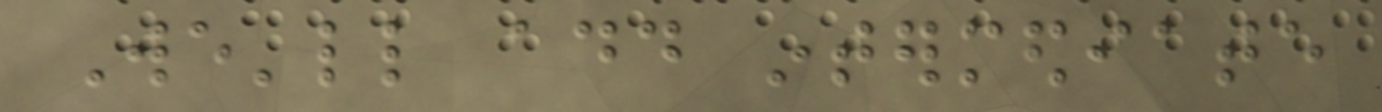We'll add intermediate
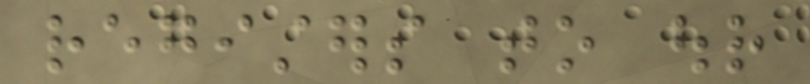registers to our
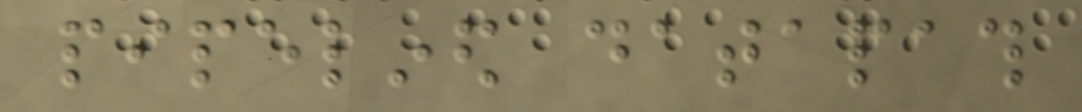pipelined datapath
